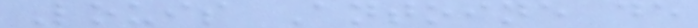Louis Antoine de
